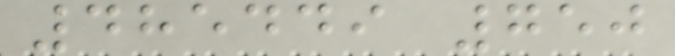485449 750
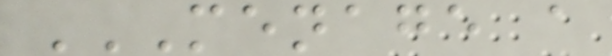MENAGE A
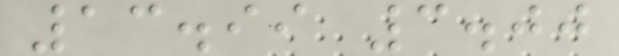13.99 3.00
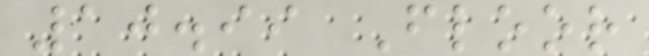10.99 Floor
